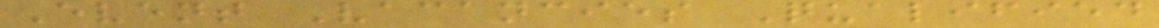Event Vacancies Qualified
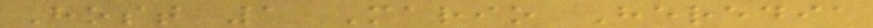Host 1 Mario Heredia
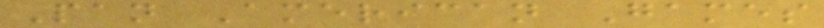Pan American Games
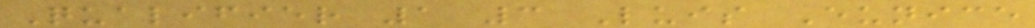Qualifier 1 3 Luis Eunice
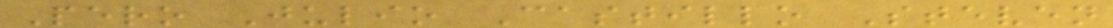Pero Julio Castillo Steven
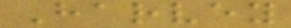Harvey
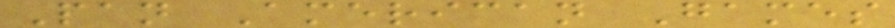Pan American Games
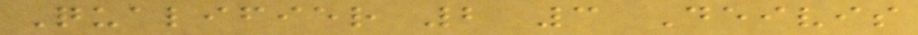Qualifier 2 3 Deivis
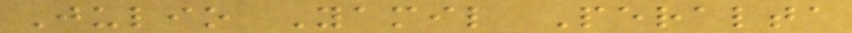Julio Yamil Peralta
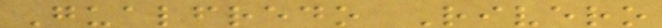Gualfredo Rivero
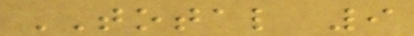TOTAL 9
